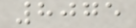8075
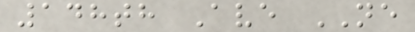148th Ave NE
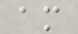am
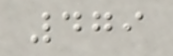479
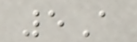5A
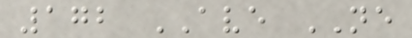172 AVE NE
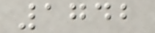1742
